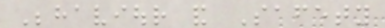Behaviour and Safety
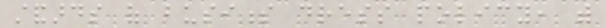standards of business dress policy, with
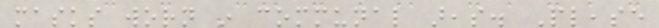masks worn in communal areas. Please
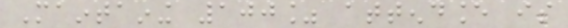Maintaining 100% attendance is
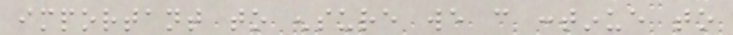important to ensure we can continue to
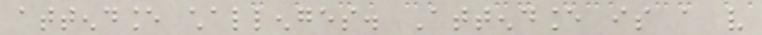attendance challenges. Attendance is a very
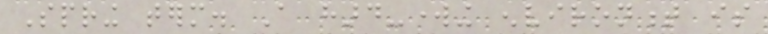Spring term. A hard-working environment is
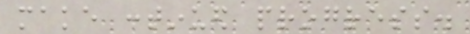make continued progress.
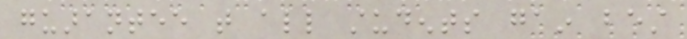guarantee that all students gain best
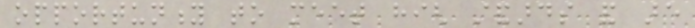opportunity to meet high standards and are
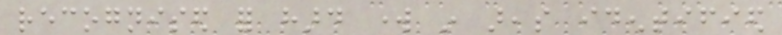recognised for hard work in areas identified
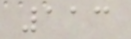113
